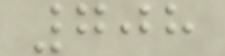708
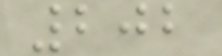202
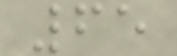65
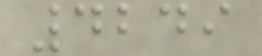4249
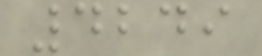4249
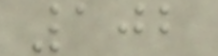102
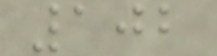102
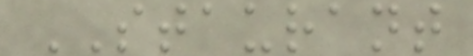STAURANT
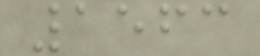1563
